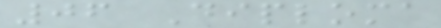06 Diploma
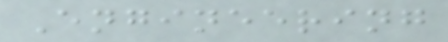Engineering
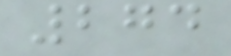274
